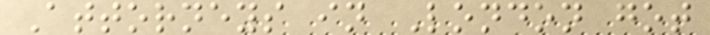Attorneys in London got
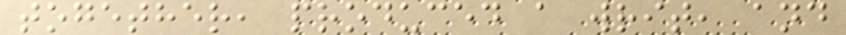together, produced a writ, and
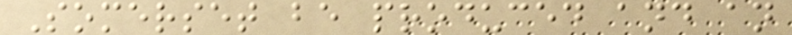Somerset be produced and an
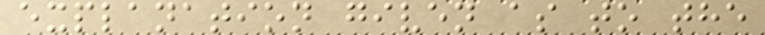explanation given as to the
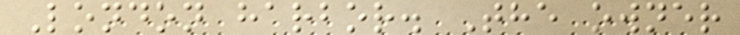London harbor. The owner
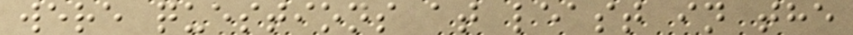were questions at least in the
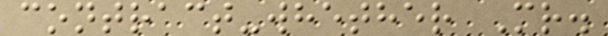contract-whether Mr.
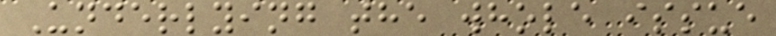Underlying the whole issue
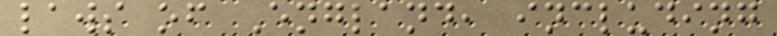laws of England, including
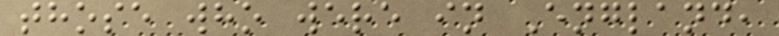those who were in England,
